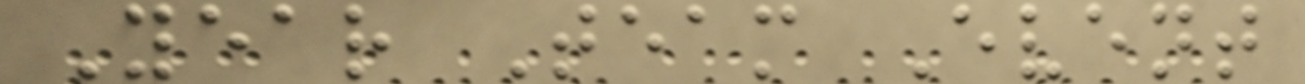Year Team Event
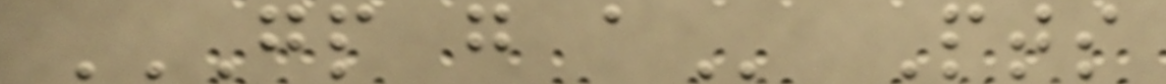GP G A Pts
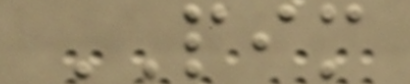PIM
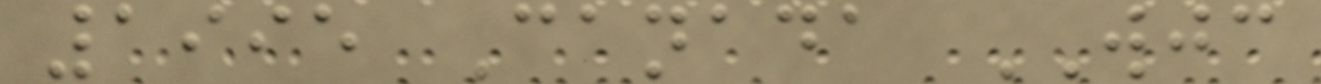1995 Canada WJC
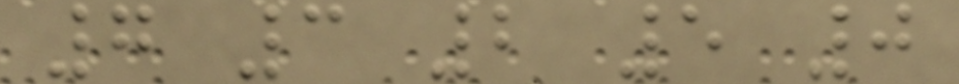7 3 2 5 0
